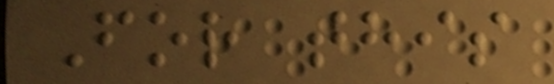For this
